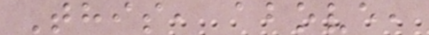This, above,
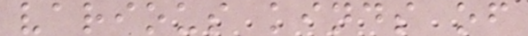various kinds of
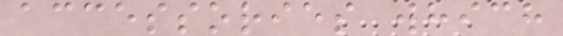accessories which
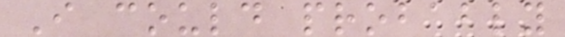I could probably
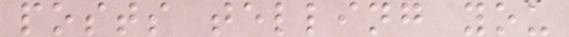posts telling you
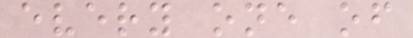every one of
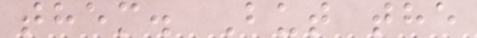them. But the
